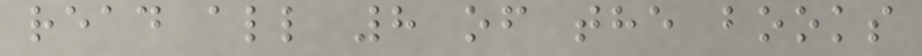read all 8 of the books
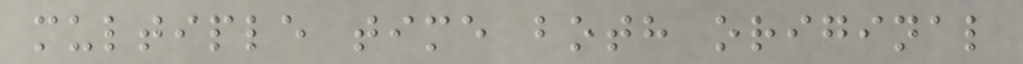multiple time both original
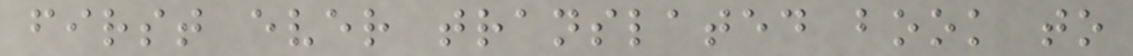first ever translated book to
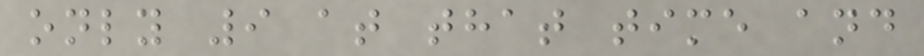only 9 at that time and
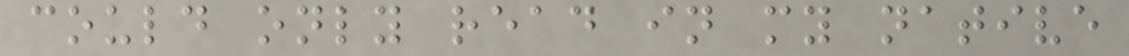could only read in my native
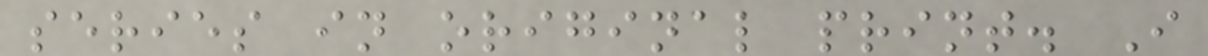series in original print. I
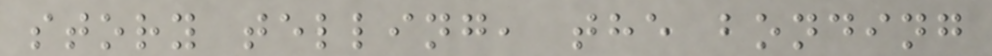story telling, the bonding
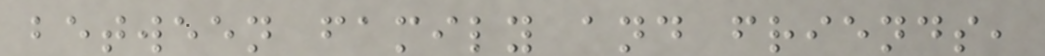between family and friends,
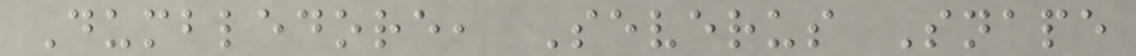Dumbledore, Severus Snape
